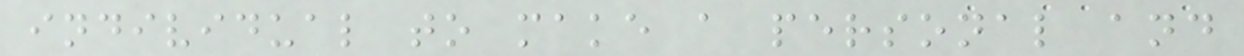individual to make a personal and
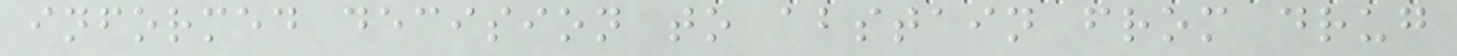informed decision to abstain from drug
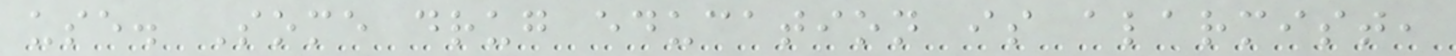use. Some drug education is alarmist,
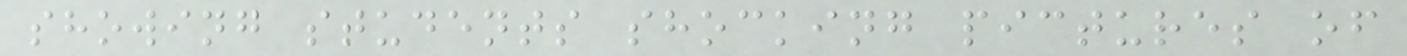showing students shocking pictures of
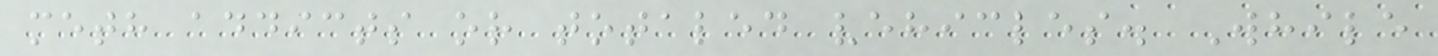meth addicts or totaled vehicles. While
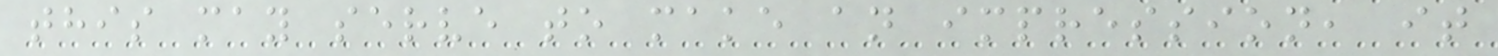this may serve to make an impression, it
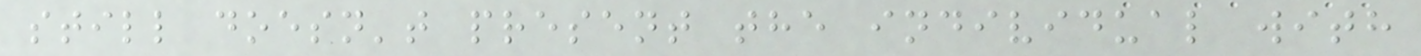still doesn't present the individual with
